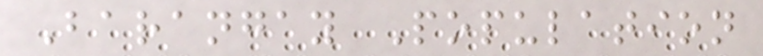Barangay Population
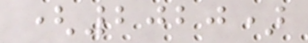(2020)
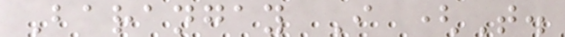Barangay I (T.
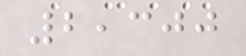2,300
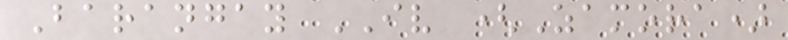Barangay IV (Zamora)
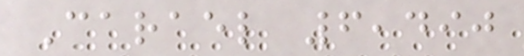Carael 6,490
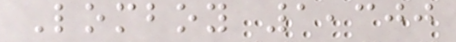Lomboy 1,300
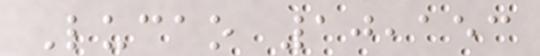Lucao 10,153
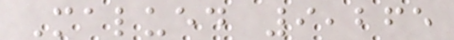Malued 9,265
